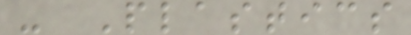- Plastics
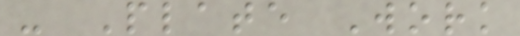- Plate Work
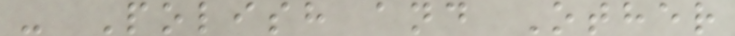- Polish and Other
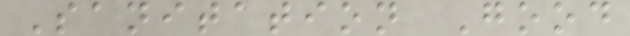Sanitation Good
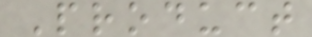Product
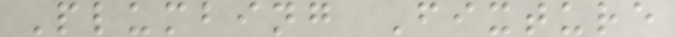Plumbing Fixture
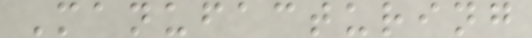Manufacturing
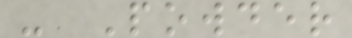- Powder
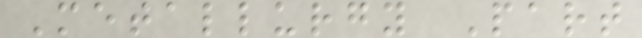Metallurgy Part
